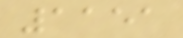1151
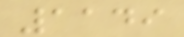1149
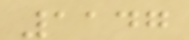1147
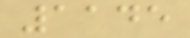1145
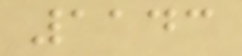1143
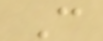C
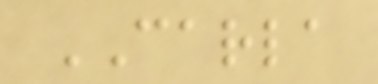CARLA
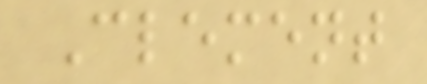Clement
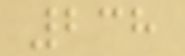238
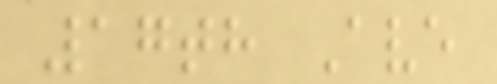17th Ave
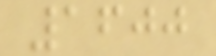1600
